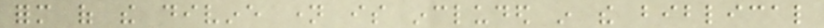form of the divine name is included in the biblical
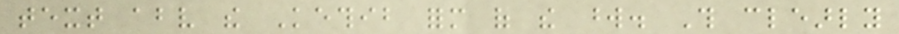text above the Kethib form of the word. This clearly
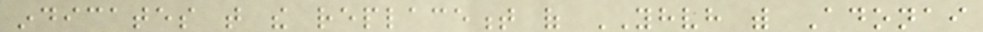indicates that the replacement of YHVH with Adonai
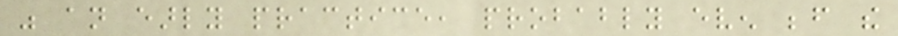was an early practice, probably even before the
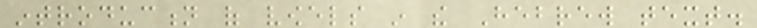introduction of vowels in the Hebrew text.
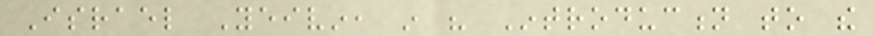Israel Yeivin, in his Introduction to the
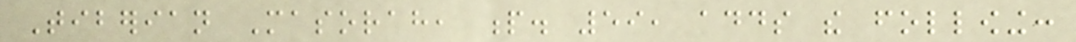Tiberian Masorah, p. 59, adds the following:
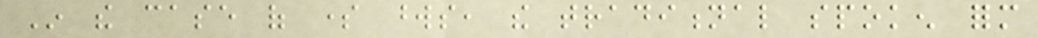In the case of some words, the traditional spoken form
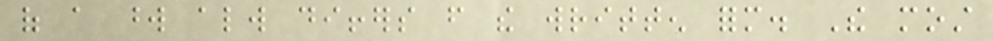of a word always differs from the written form. The most
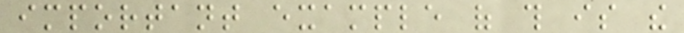important example of this is the
